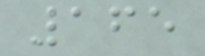165
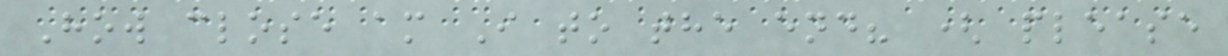How close am I to the end? ( please
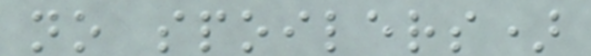no spoilers)
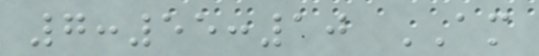7:55:10 AM
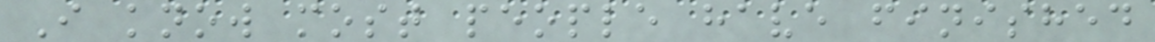I know most people have finished
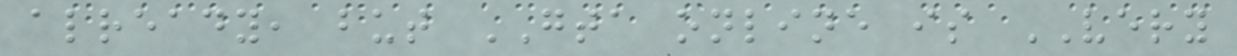already, but GTA online is VERY
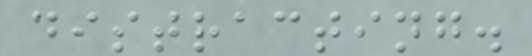distracting.
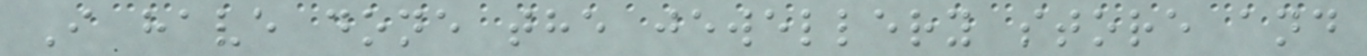I have done the jewellery store and
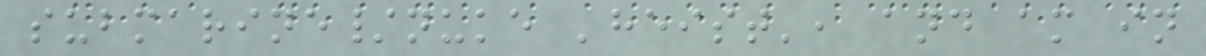submarine/nuke 'heist', and am in
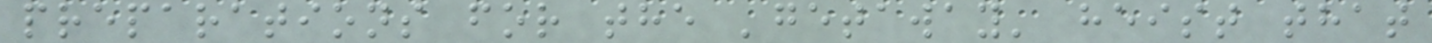preparations for the 'getaway' heist that
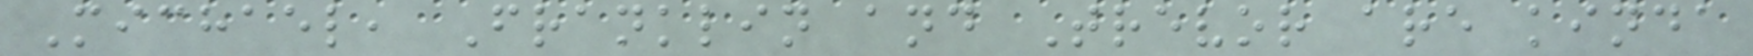Michael, Franklin and Trevor are kinda
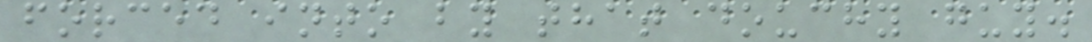forced into by that douchy guy.
